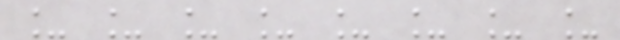_ _ _ _ _ _ _ _
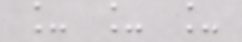_ _ _
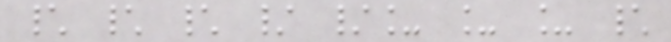\ \ \ / /_ _ _ \
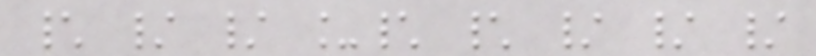\ / / _\ \ / / /
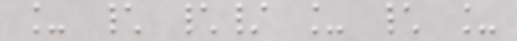_ \ \/ _ \ _
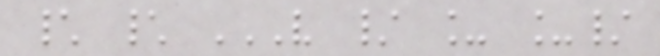\ \ V / _ _/
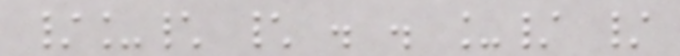/_\ \ . . _/ /
